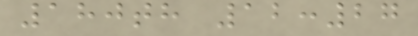180th 12:27
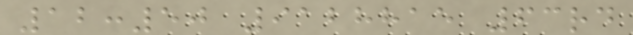12:50 9128815 63rd
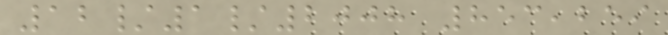12/1/2008 853,259
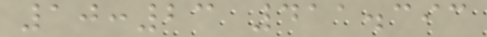10:23 411.393
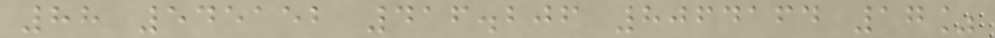88 545152 416.206 8064164 17%
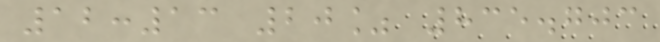12:13 20% 835.703
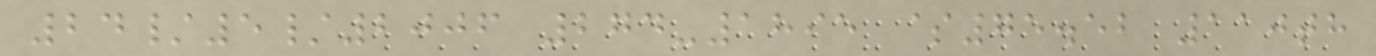24/5/2006 274-1895 $75.52 110th
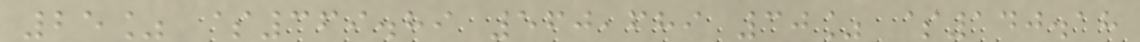25% $369.89 560,689 30% $140.18
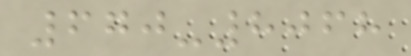670-8068
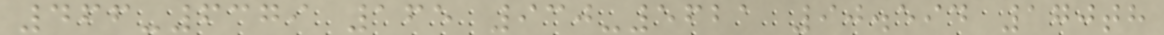466-6379 165 930-5621 90.594 170th
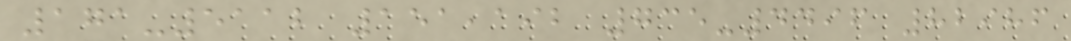171-5112 151,192 735-4496 82986
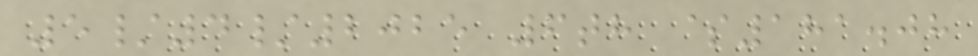5/4/2025 6th $181.08
